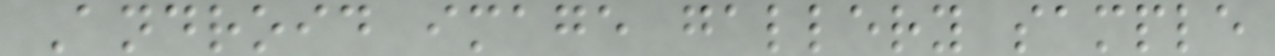Android image gallery sample
